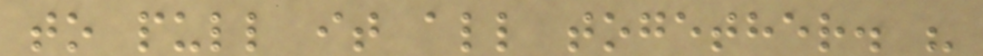to pull it all together. "
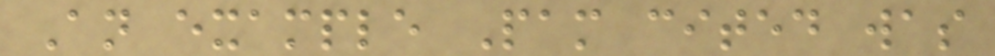An example Pam cited was
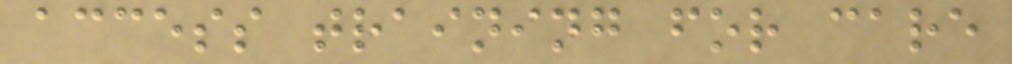access training for care
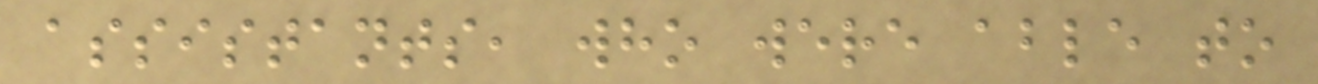assistants, who were able to
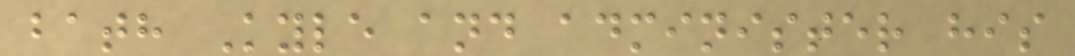bath Kyle and administer his
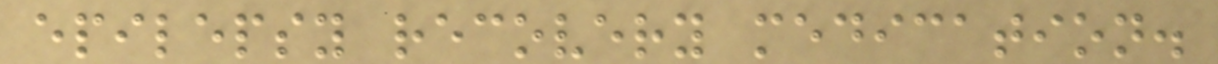epilepsy recovery medication.
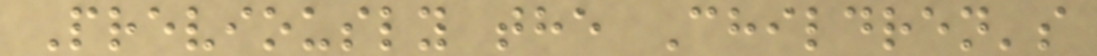Previously the Children's
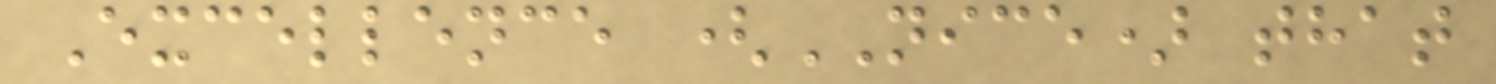Excellence (NICE) that
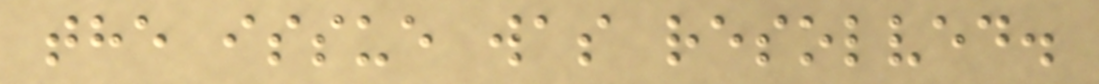the issue was resolved.
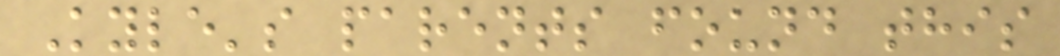Kyle's parents found this
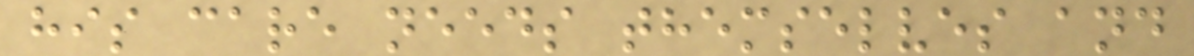his care needs themselves and
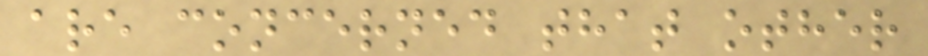are concerned that other
